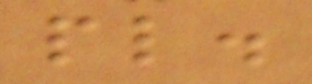pl.
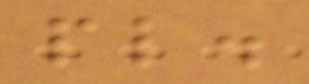pl.
